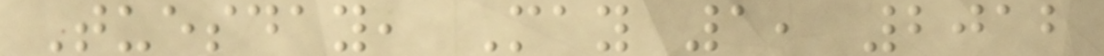Tuesday, May 1, 2012
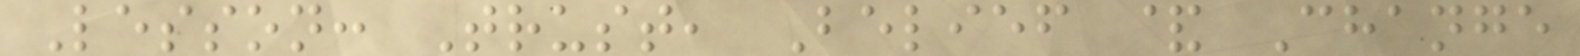Lesson: Trust, Belief & Change
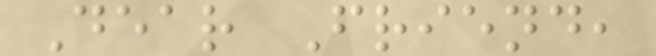Dear Friend,
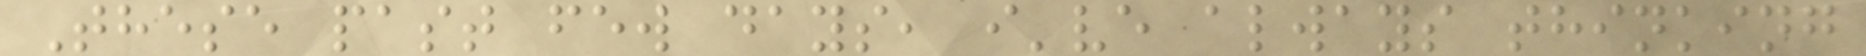These past few days, i've always thinking
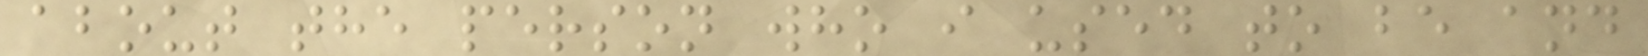about the person who i used to be and
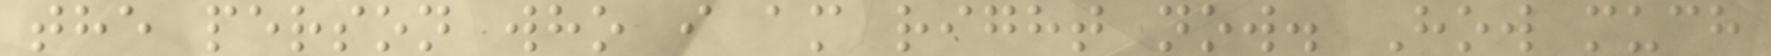the person who i am right now. How much
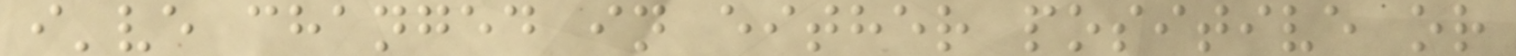i've changed in either positive or
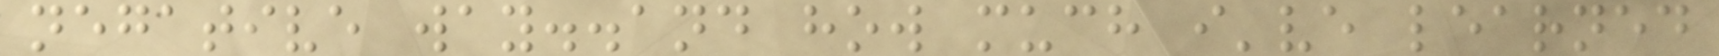negative way..and how much i've learned
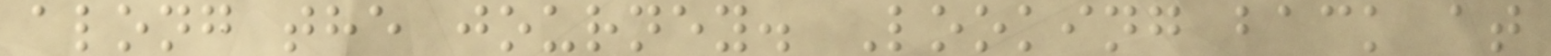along the journey. Looking back at
